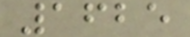1625
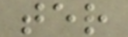ter
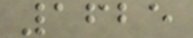1625
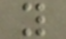y
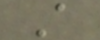A
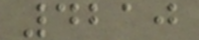4210
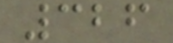326
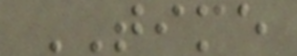TIME
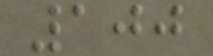100
